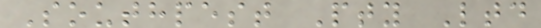Southpest Pty Ltd
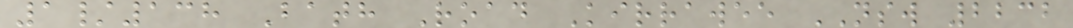1/138 Bath Road Kirrawee NSW 2232
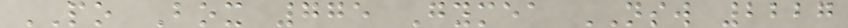PO Box 775 Gymea NSW 2227
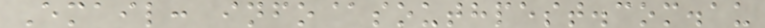Email: info@southpest.com.au
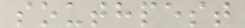southpest
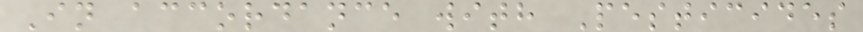In accordance with Pesticides
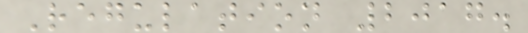Regulation 2017.
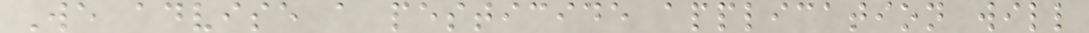We advise a pesticide application will
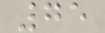75
